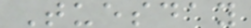Tuesday
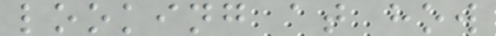looking at how
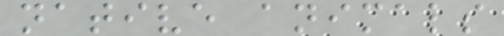native animals
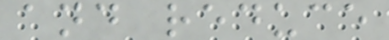and reduce
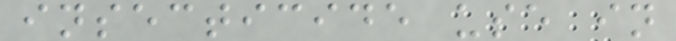insecticide use in
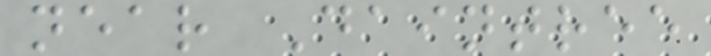near Daintree
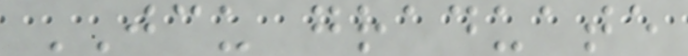JCU graduate
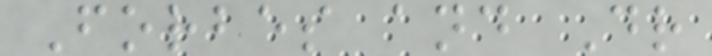Forbes and Dr
